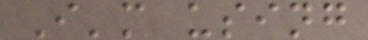I'm using
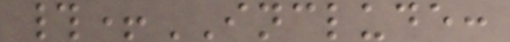#+INCLUDE:
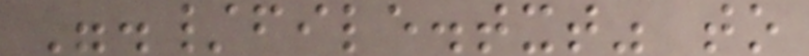"./file.txt" to
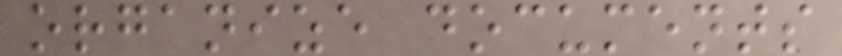organize documents
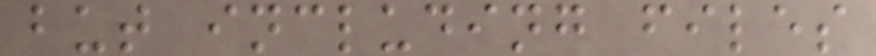but including files
